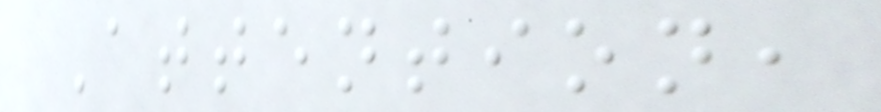Attention,
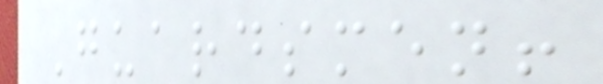Guardsmen!
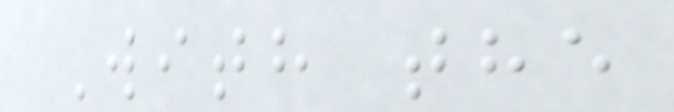With the
